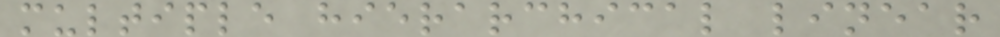multiple hierarchical linear
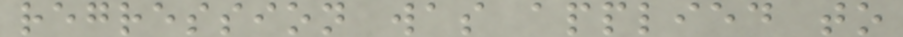regression was applied to
